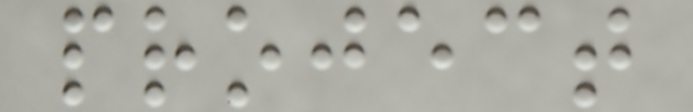project
